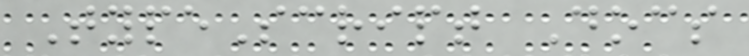TypeScript Docs
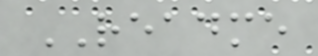README
